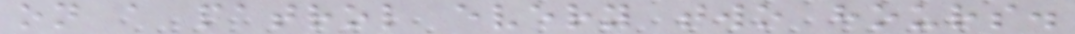on a patrol every two hours.
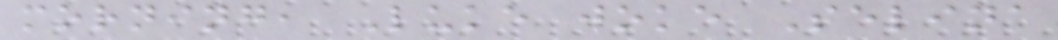morning, Luke woke Selina
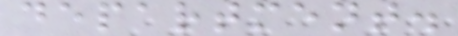department.
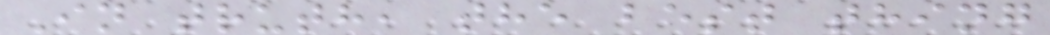In truth, the best thing
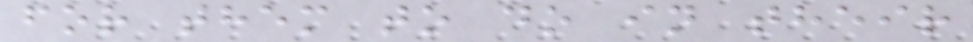for them to do in their
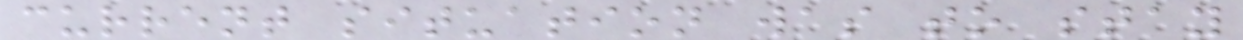current situation was to stay
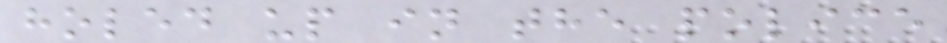holed up in the police
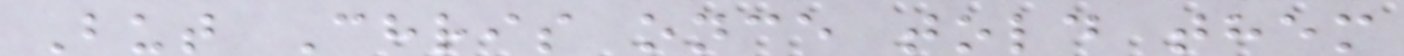But Chris once told them
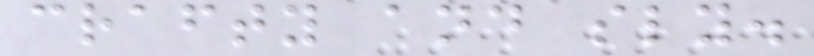crafty and sly.
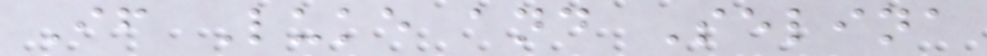If Luke and Selina
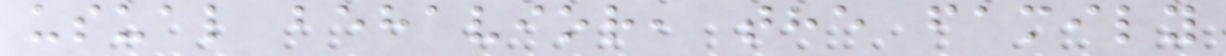usual behavior, the family
